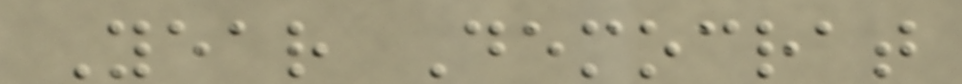Year Democrat
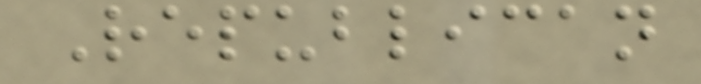Republican
